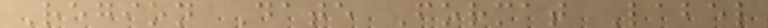Region Date Format Label
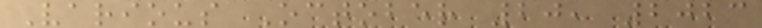Various October 20, 2023
